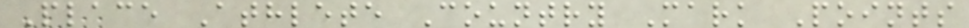Place Athlete Country Mark Points
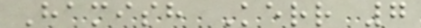Hamish Kerr 7
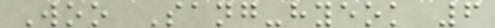Woo Sang-hyeok 6
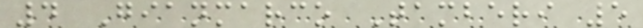4 Gianmarco Tamberi 5
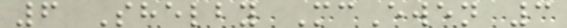6 Shelby McEwen 3
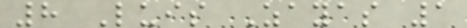8 Luis Zayas 1
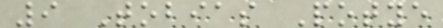9 Tobias Potye
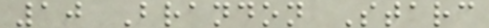10 Brandon Starc
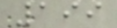199
